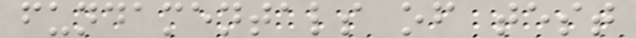fundamentals of test
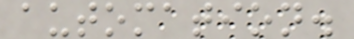automation.
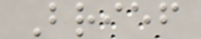Brief
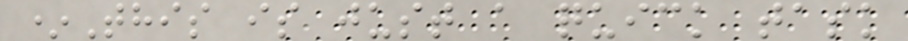*This is just a quick task
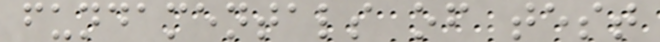fundamentals of test
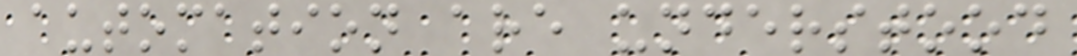automation are understood
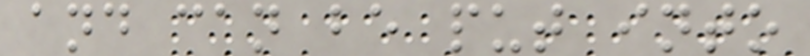and can be put into
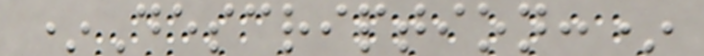*Description:*
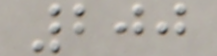200
